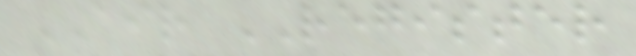AIR REGISTER
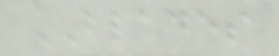BLADES
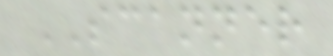SCANNER
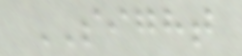SIGHT
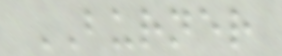BURNER
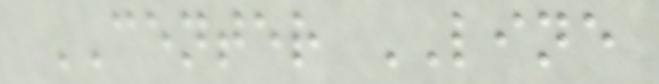CENTER LINE
